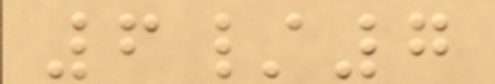6/7
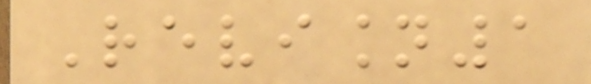Revision1
